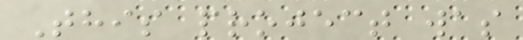This project was
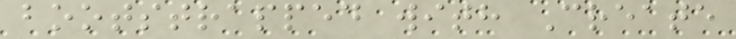bootstrapped with Create
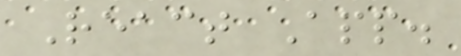React App.
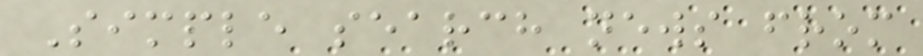Simple search news from
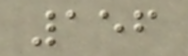156
